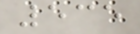535
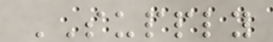SUPPLY
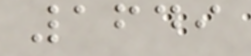1649
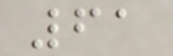61
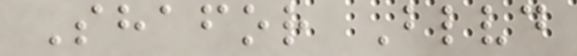Shafor Blvd
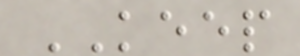KEEP
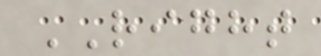RIGHT
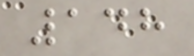148
